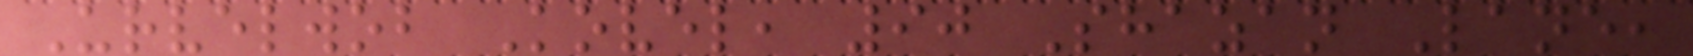Urvelwob Kovel, 90 Shazan Lane,
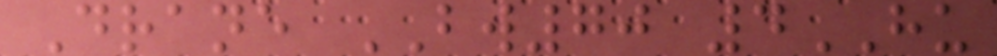Drane BW70 4HU
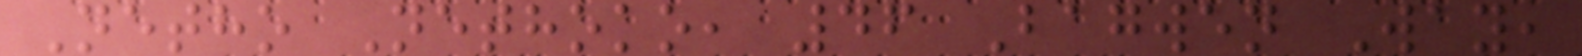Netho Nethoko, 46 Bagwen Way,
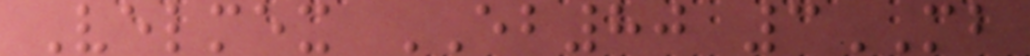Velmex EB80 3MB
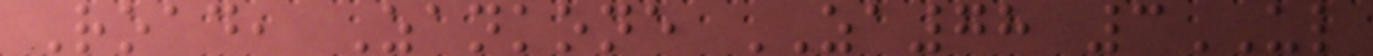Road, Zankone ZA78 3UL
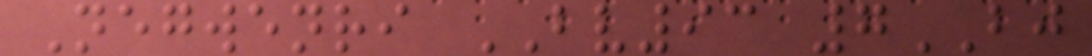Negwenri BV93 7BJ
